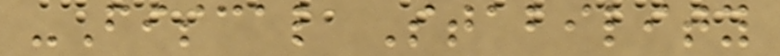-Fiscal Stability
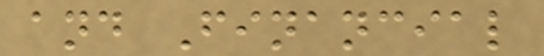and Financial
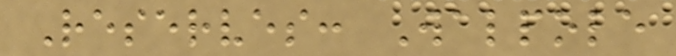Reserves: Walpole
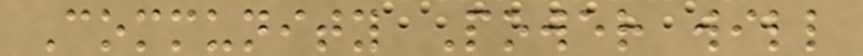Community Power will
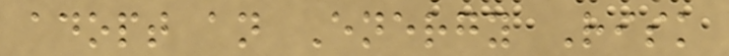adopt an Energy Risk
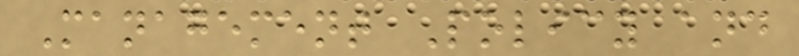Management Policy and
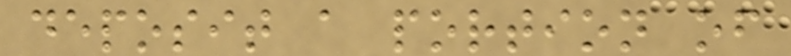deposit a portion of
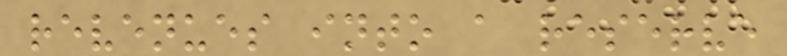revenues into a reserve
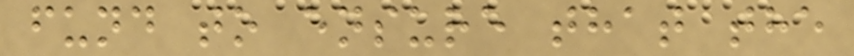fund to ensure that the
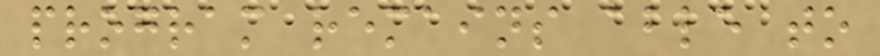program remains able to
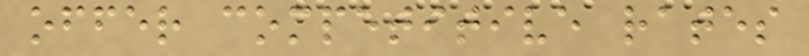offer competitive rates
